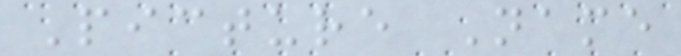Picture Name
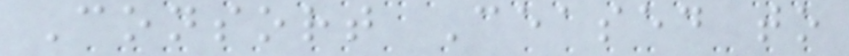Consort Ceased to
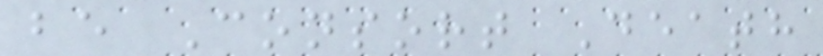be Consort Death
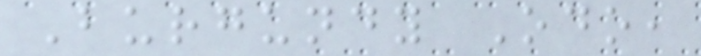Burgundy Odo,
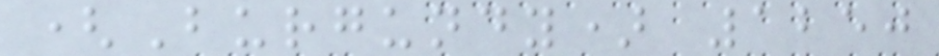(Burgundy) 1250
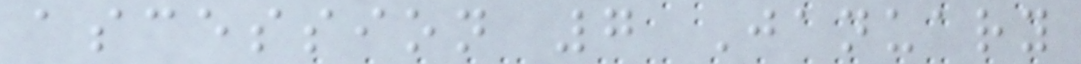ascession 7 January
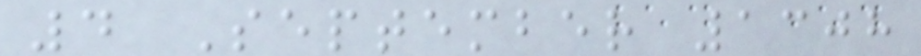4 September 1308
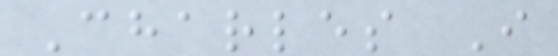Charles I
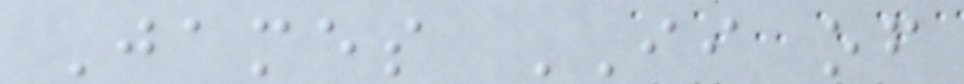James II of
